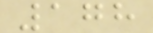178
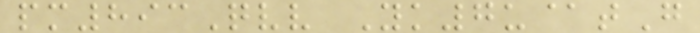pm893Qvv Yk7u@tG
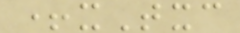+xTxc
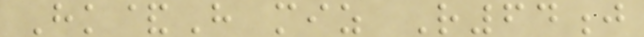Hk&H miz R64j
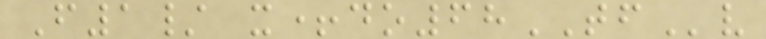F1/ x+do68TFv
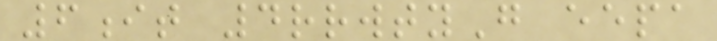6it 4rrwtyG eepa
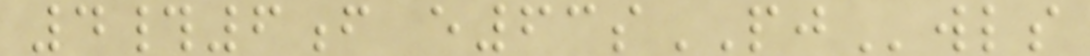4#6f e63sPJwls
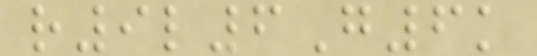r9l6G6k
